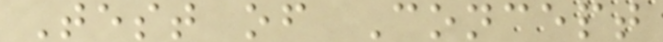Test of Concept
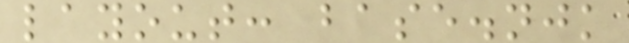layout: base.njk
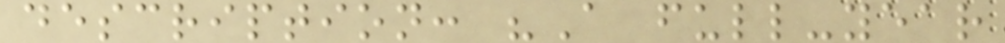description: "A full-year
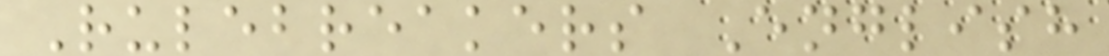Rulebreakers English
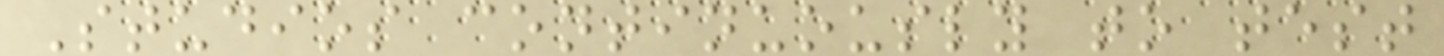Studios continuously to test
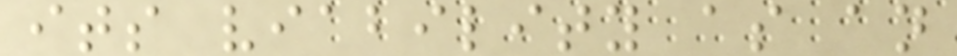its viability as an
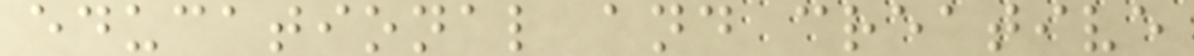educational and creative
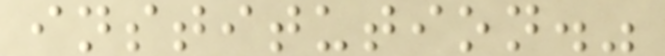institution."
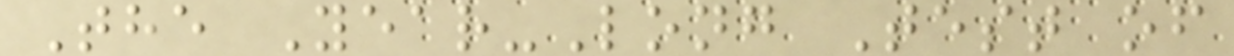The Year-Long Test of
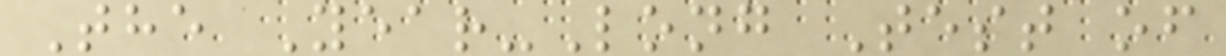The Year-Long Test of
